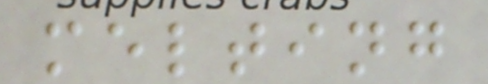melting
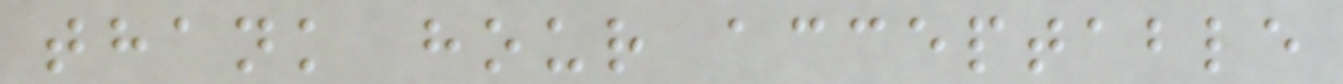thank hour acceptable
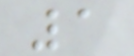1
